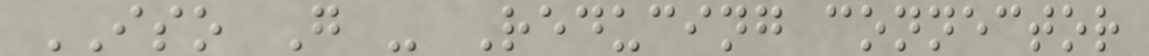ISO G - Reducing connector
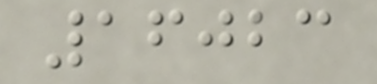16023
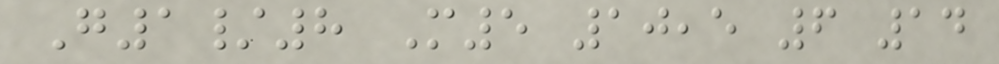G1/8 M5 10,5 6 14
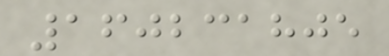160231805
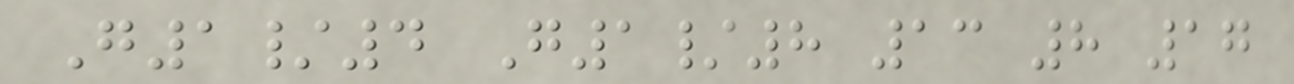G1/4 G1/8 13 8 17
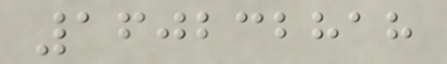160232818
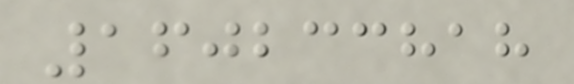160233818
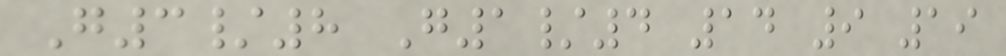G3/8 G1/4 14 9 19
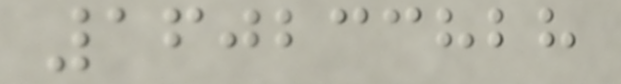160233828
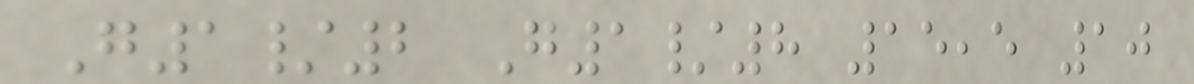G1/2 G1/8 15,5 10
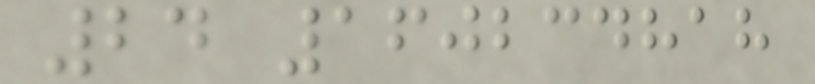24 160234818
